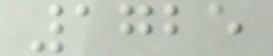1725
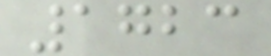1723
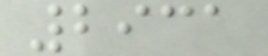2931
